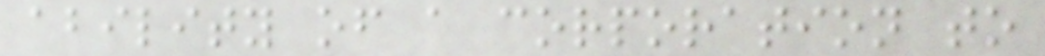ability of a corporation to
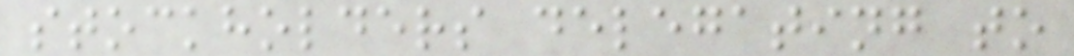stockholders delegating to
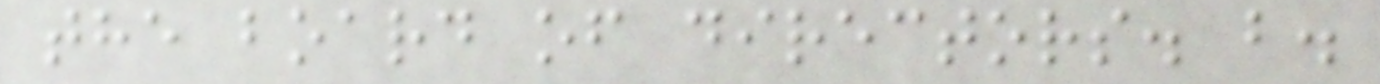the board of directors. b.
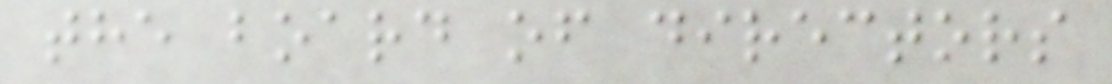the board of directors
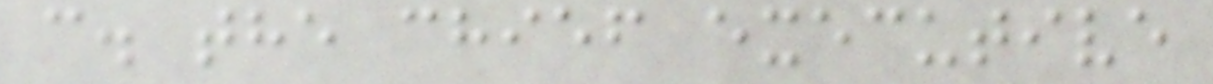c. the chief executive
